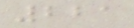221
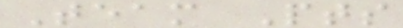Team Pts
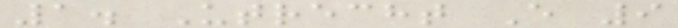1. Utrecht E 9
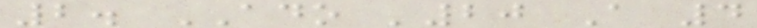2. ADO '20 A 4
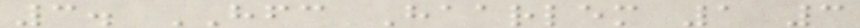3. HFC Haarlem 1 3
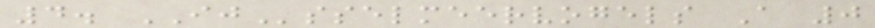4. IJsselmeervogels A 0
